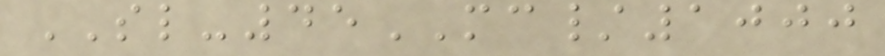SL-45MC/1000
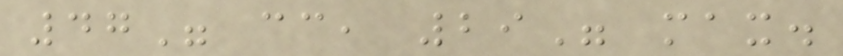47" cc, 29" max.
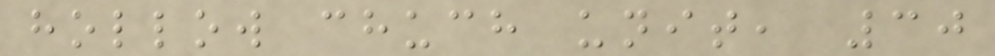hollow chuch unit, 30
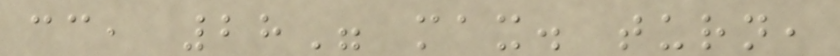cc, 28" max. turn,
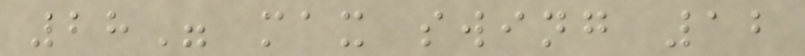28" max swing 12
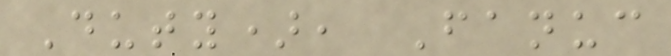Duty), Fanuc
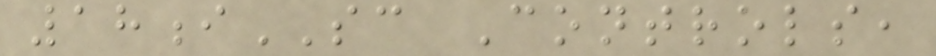18iSC Controls,
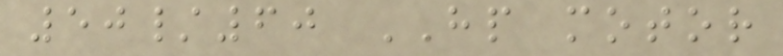50/60 HP motor
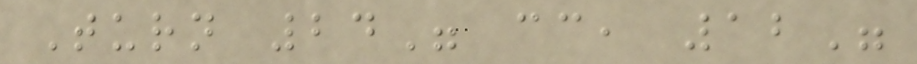Turn 24" cc, 12"
